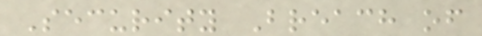Security Breach of
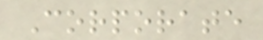Corporate
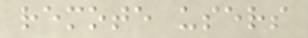remote users
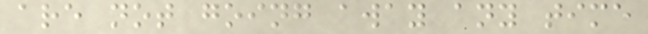are not going away any time
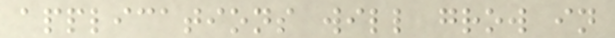applications will grow in
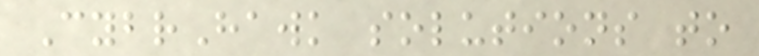CybrHawk solutions to
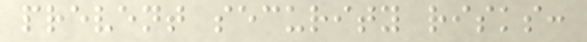prevent security risks:
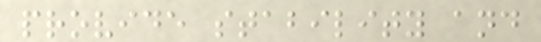provide stability and
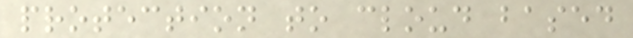protection to cloud based
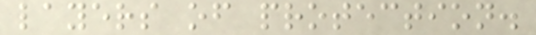layers of protection.
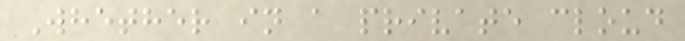Whether in a private cloud
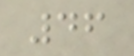46
